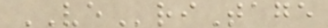VEriTage
